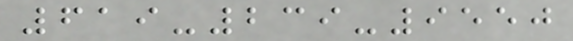619-239-9550
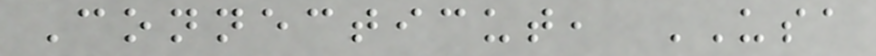Connecticut, USA
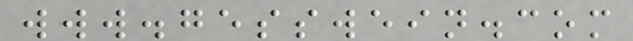www.gesswein.com
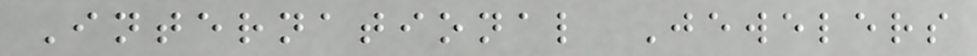International Jewelers
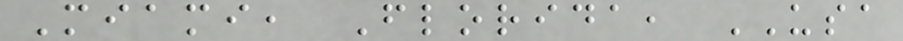Miami, Florida, USA
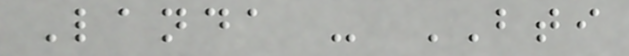Landa - BTI
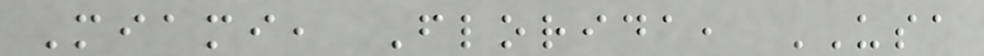Miami, Florida, USA
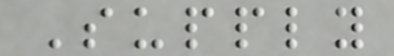Supply
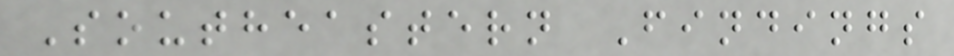Southeastern Findings
